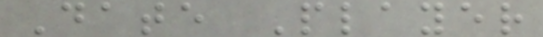Date Player
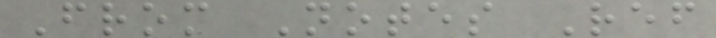From Notes Ref
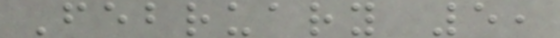February 5,
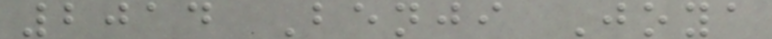2014 Benji Joya
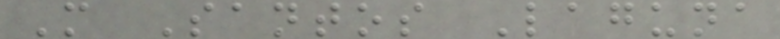M Santos Laguna
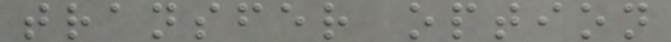transfer option
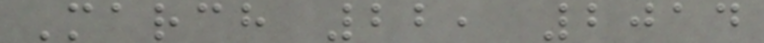March 22, 2014
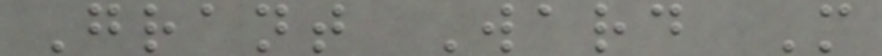Grant Ward M
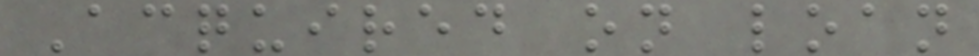Acquired on loan
